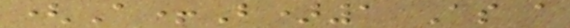(A+B)1 As a
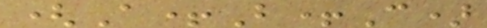(A+B+C)
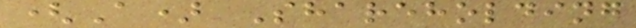(A) Shareholding
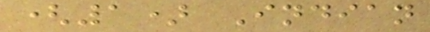(1) Indian
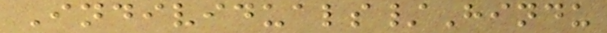Individuals/Hindu
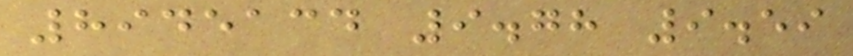8945134 9.78 9.59
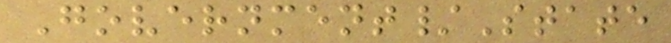Government/State
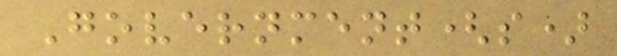Government(s)
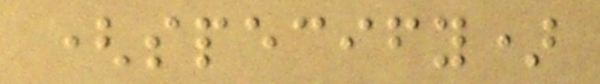(specify)
